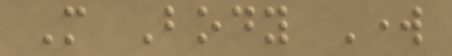More Body Work
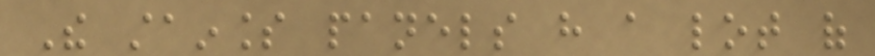The stainless panels have a lot of
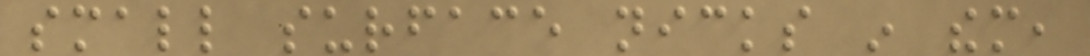small surface nicks in them,
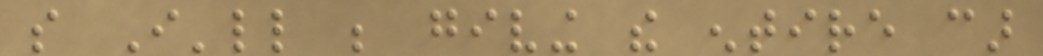so I'll be giving the entire car
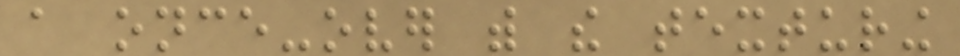a once-over with the texturing
